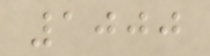1000
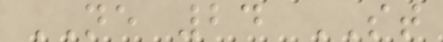NE 24 ST
